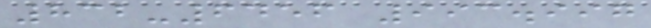832-6456 993.997
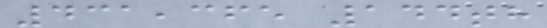431,365 144th
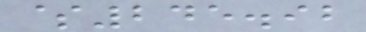$245.92
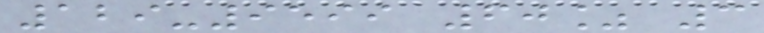129-9599 60% 3
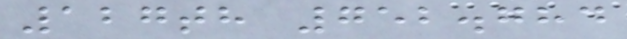127th 752.784
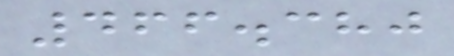466.380
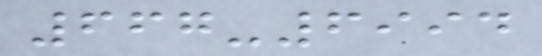667-6994
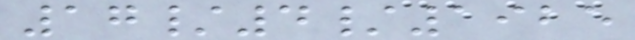17/4/1925
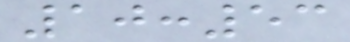10:53
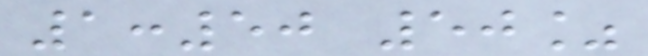1:50 50%
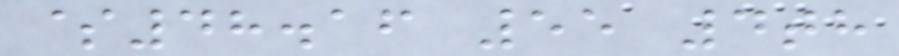$48.16 55 4th
